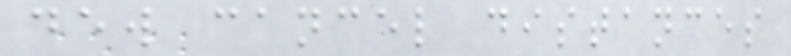dew cancel distances
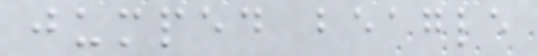jumped beagle
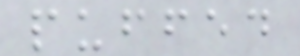puffed
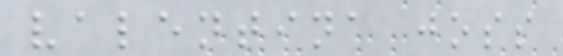valentina joss
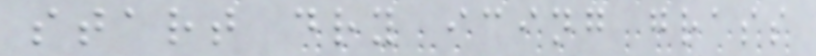start dry icing grass
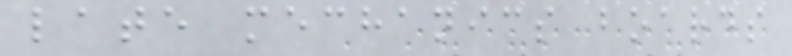late mechanics boards
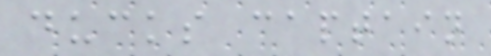ducks captain
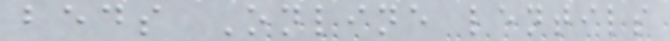beds Online lentils
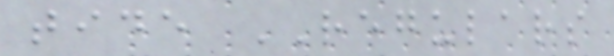tide REGULARS
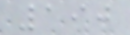190
